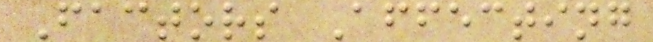Factors Affecting
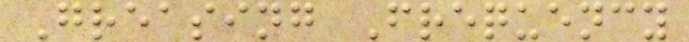Greasing Frequency
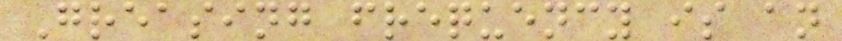Greasing frequency is an
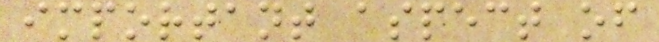important aspect of
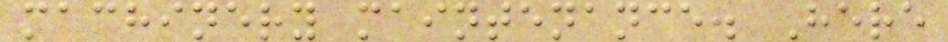machinery maintenance. Here
